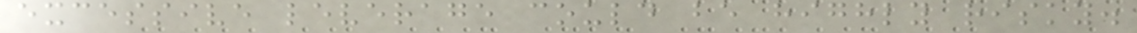excessive leverage could be highly risky.
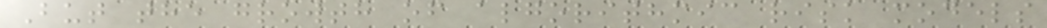But the growth of algorithmic risk models
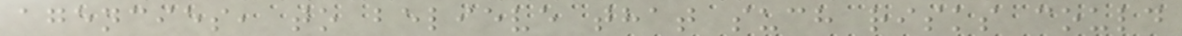agencies, to believe that such risks could
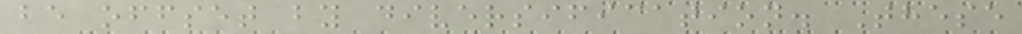be offset by diversification. These
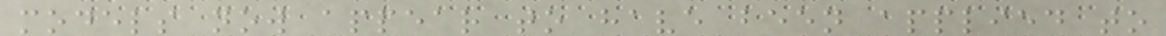models now appear to have been applied to
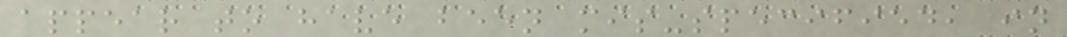appear to have been mis-specified, in
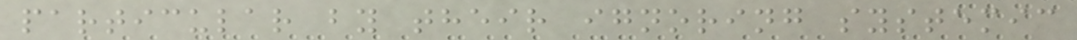particular by their ignoring systemic
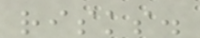risks.
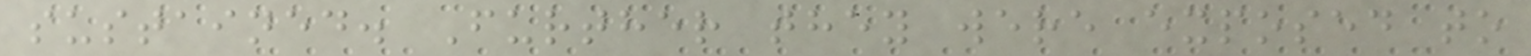sustained. Further they were exposed to
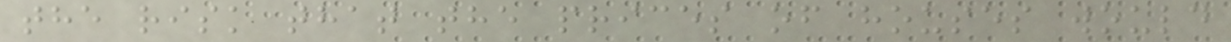the risk that the prices of houses would
